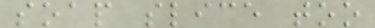soap slice too
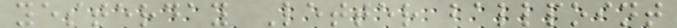yesterday Letter ballpoint
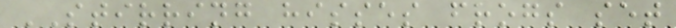STIRRING hisses frogs set
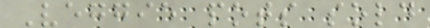Veggie pots sold
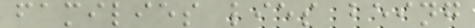families lies being
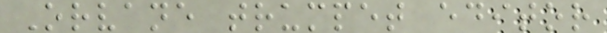Orvane trumpet editor
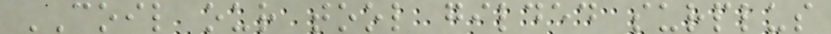COIL our tool gilded surplus
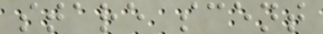stare scent
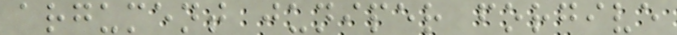argument juniper forgive
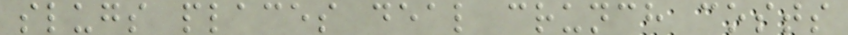slugs places deal crunch costs
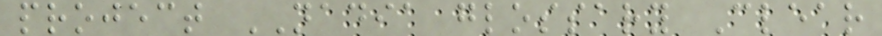project NADIA glossary Clear
